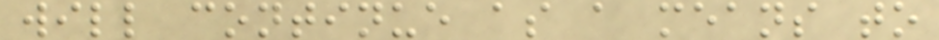will continue as a means to
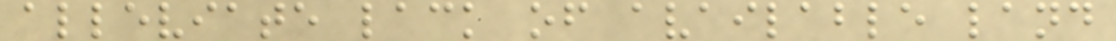alleviate lack of available land
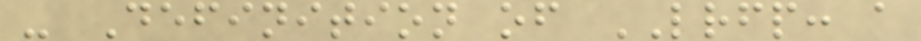- Definition of LRFP: a
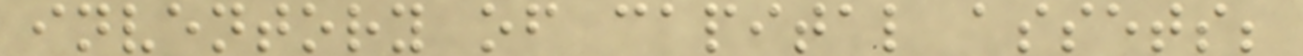inventory of capital assets;
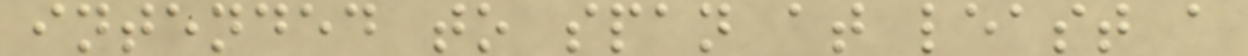intended to span at least a
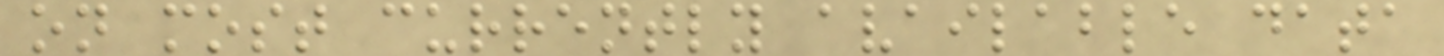on most currently available data
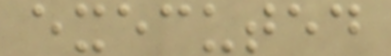executed
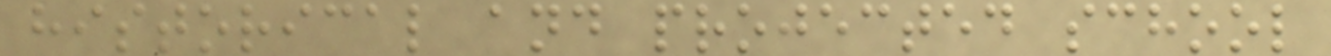historical and projected school
